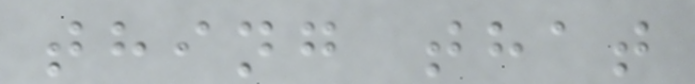thing that
